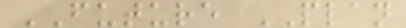FUTURE PLAN
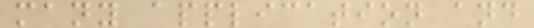many application and
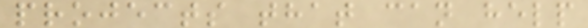projects that can help
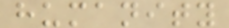humanity
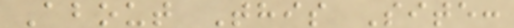About This Site:
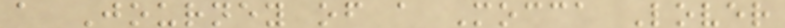a Journey of a Mocca Lover
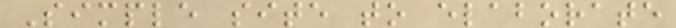Simple site to elaborate
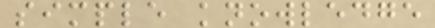simple knowledge
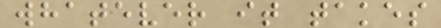whatever it takes
